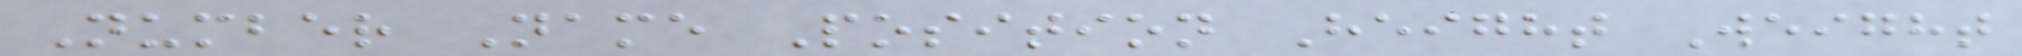Number Name Position Height Weight
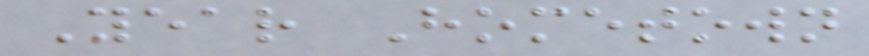Year Hometown
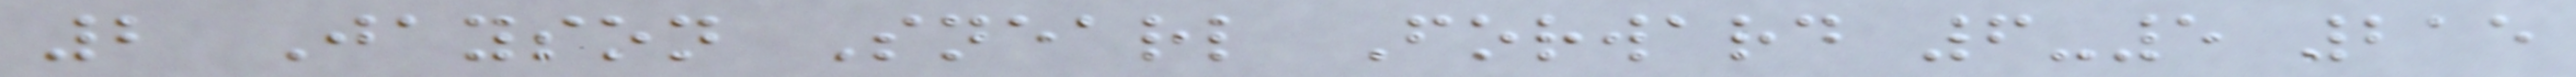2 Jayson Snearl Forward 6-5 215
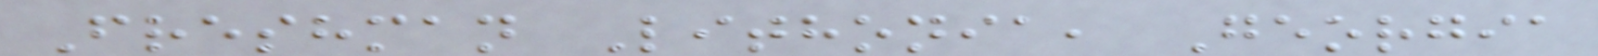Freshman Lithonia, Georgia
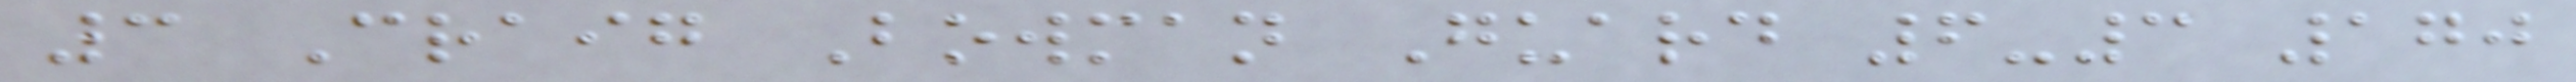3 Craig Bowman Guard 6-3 170
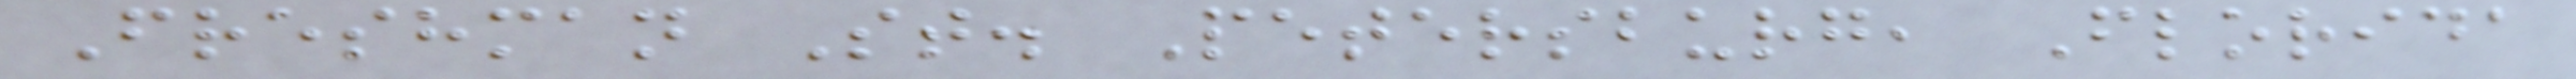Freshman St. Petersburg, Florida
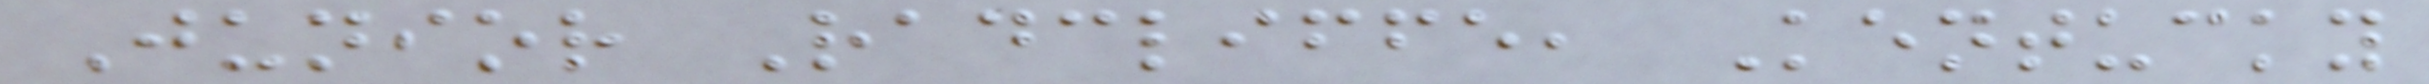Junior Radcliffe, Kentucky
